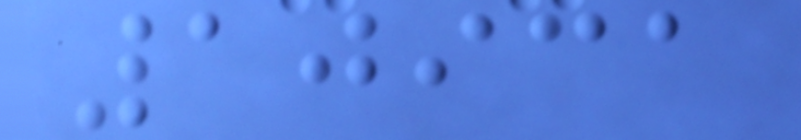10931
